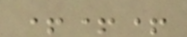+++
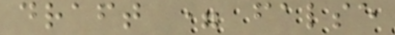draft = false
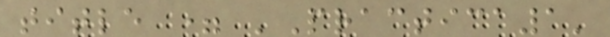title = 'Practica1'
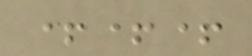+++
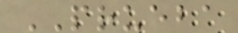PRUEBA
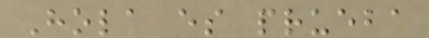Hola es prueba
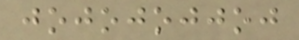jojojojjoj
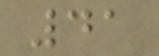41
